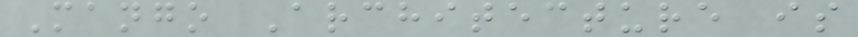Mango Architecture is
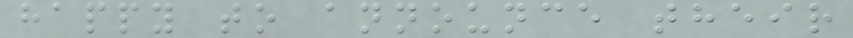happy to announce their
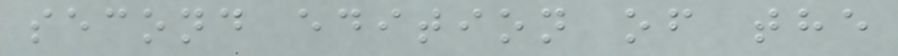second edition of the
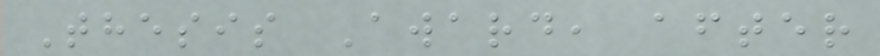Thesis Award, after
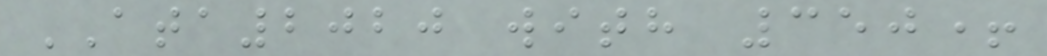ATA2020 with 350+
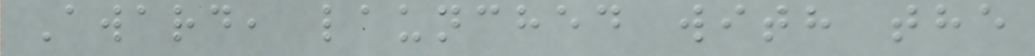Award, launched with the
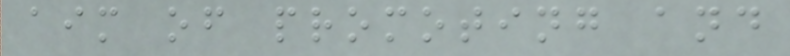aim of promoting and
